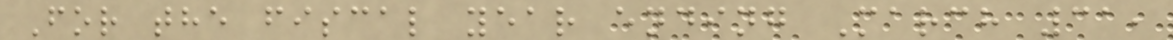For the fiscal year ending March 31,
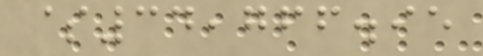$34,766.95
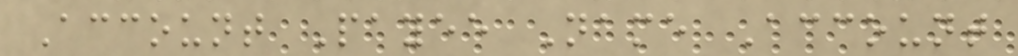Account Payee Name Account
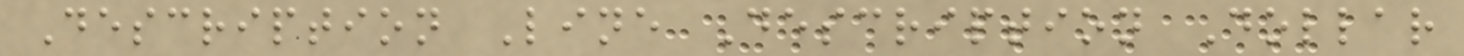Description Line Description Dollar
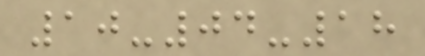10-04-18
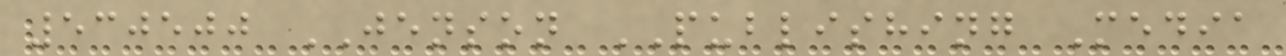530500 JENSON PUBLISHING Media
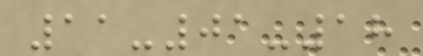11-01-18
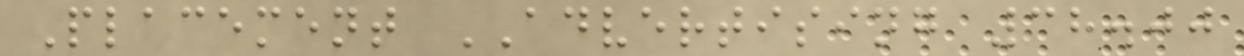Placement ADVERTISING 38.00
